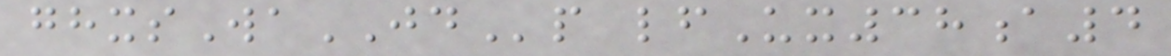ghxsWaJDp lfUx38a4
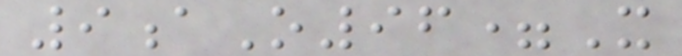9aO96=X
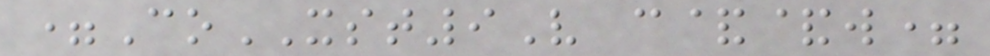=CoXST9V c&&w=
